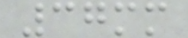37mm
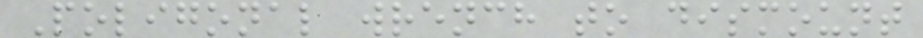Poligonal wrench to dismount
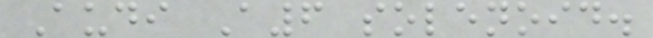Audi A6 solenoid.
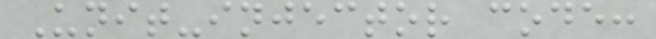Unit-injector code:
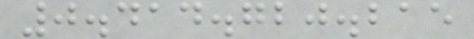0.414.720.215
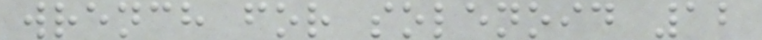wrench for solenoid 12
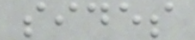sides
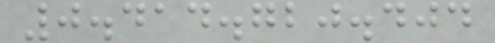0.414.720.404
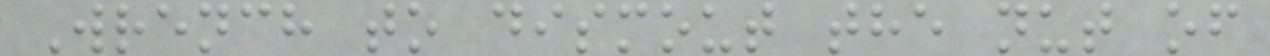Wrench to dismout the nut of
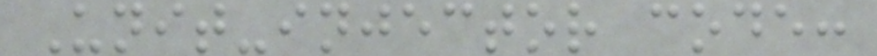Unit-injector code:
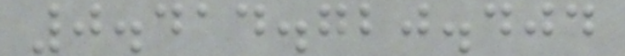0.414.720.404
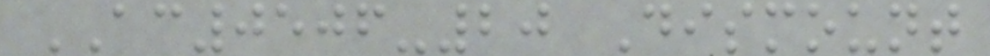AC0506-20 Dismount
